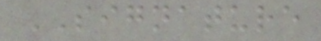SIGNATURE
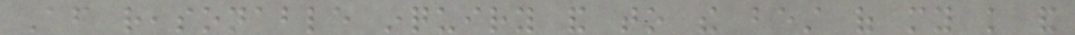After reasonable inquiry and to the best of my knowledge and
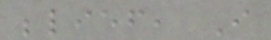belief, I
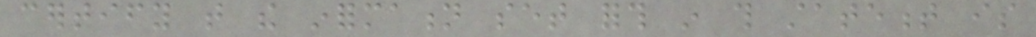certify that the information set forth in this statement is
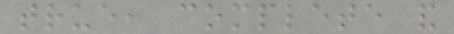true, complete and
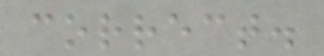correct.
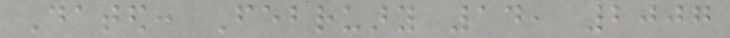Dated: February 14, 2007
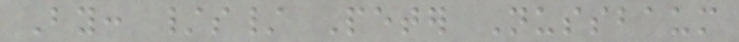By: /s/ Peter Nussbaum
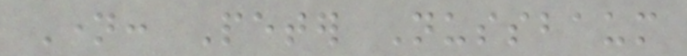Name: Peter Nussbaum
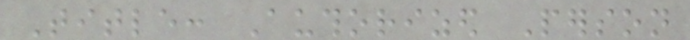Title: Authorized Person
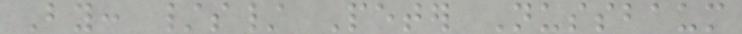By: /s/ Peter Nussbaum
